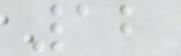12
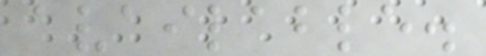available.
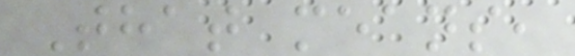That means,
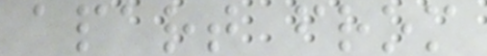apart from
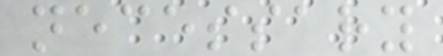necessary
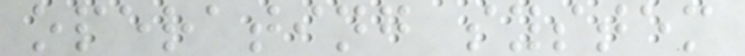operating system
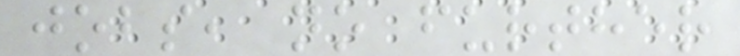jobs, no further
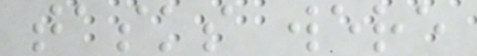tasks were
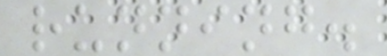running.
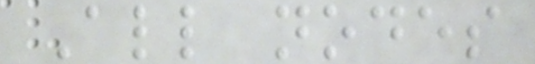All nodes
